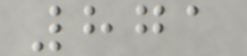871
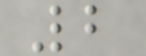2
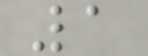1
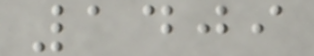1409
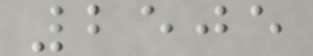2505
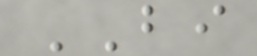BI
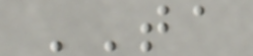TA
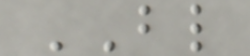BL
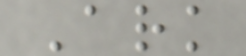Ark
